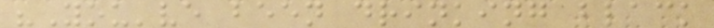"You've been drinking black
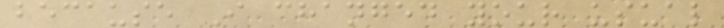because I changed your usual
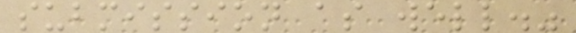submission as well."
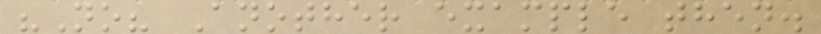"No? Another example then.
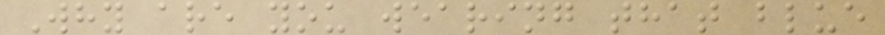Why are you wearing that blue
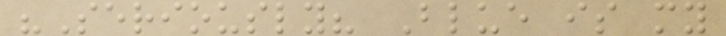"Seriously? Blue is my
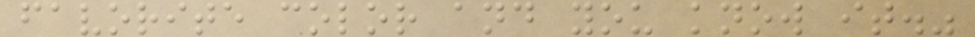favorite color and you know it."
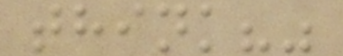think?"
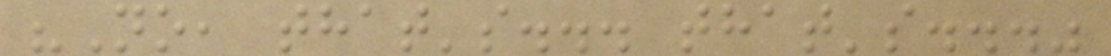"No, that's... that's..."
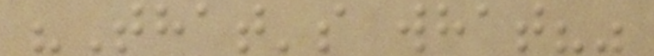"That's what?"
